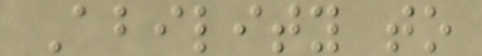Ability to
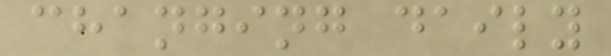changing daily
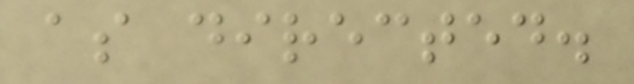as directed.
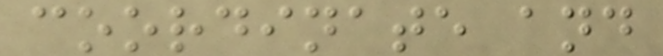coordinate and
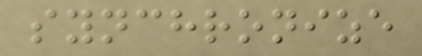synchronize
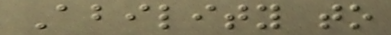Ability to
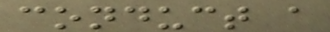conduct a
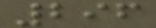296
